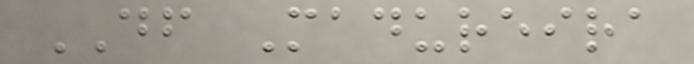DF Madureira
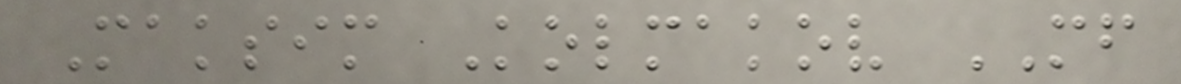Maksim Kolmakov MF
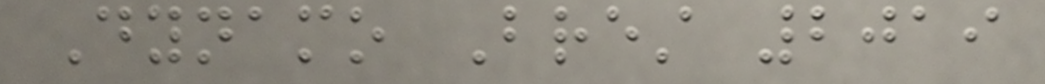Dynamo Brest 2019
